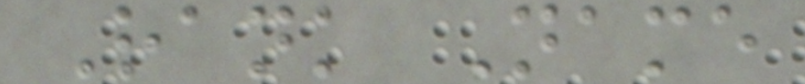Rank Name
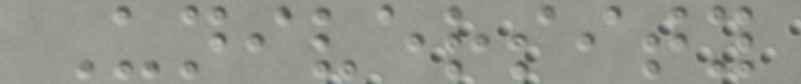University
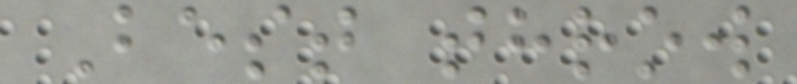Best throw
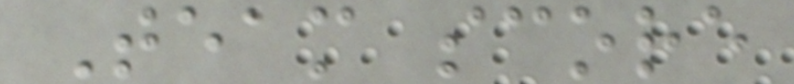Team score
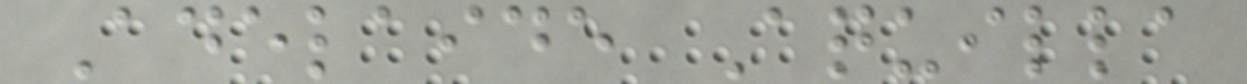Adelaide Aquilla
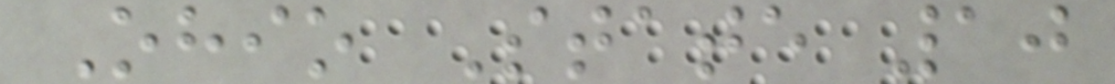Ohio State 10
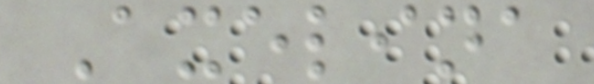Axelina
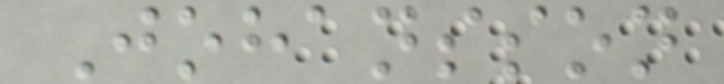Johansson
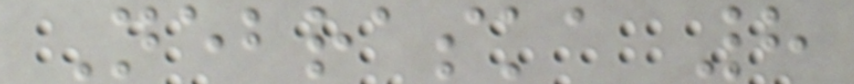Nebraska 8
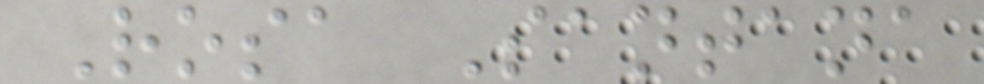Rosa Santana
